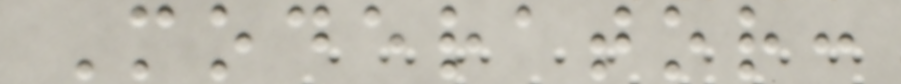Moderator:
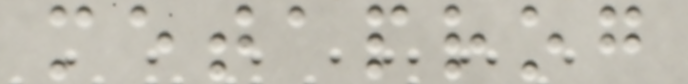metaprog
